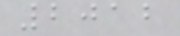2012
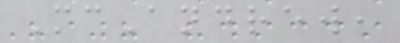McAndrew,
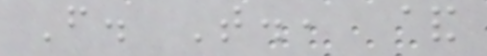F. T., &
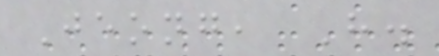Jeong, H.
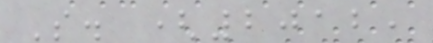S. (2012,
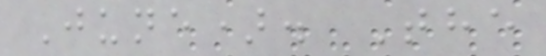June). The
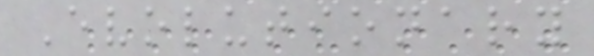Evolutionary
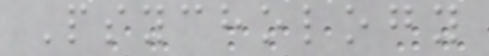Psychology
